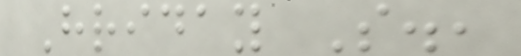Hriday S.,
